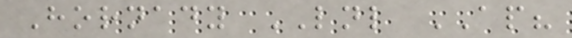Hornady LNL AP?
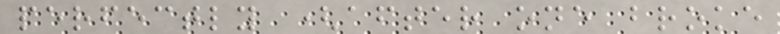perfectly (after one broke
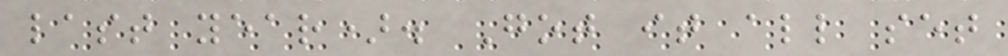last year). Got it all set
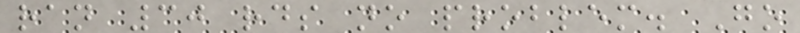ran 30 rds no problem. Go
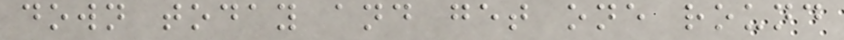down today and get one round
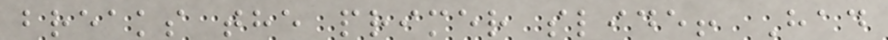breaks the primer slide! Had
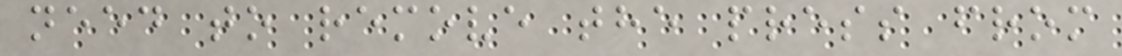need to remove the press from
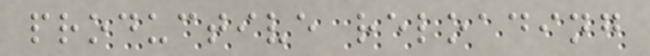productive reloading
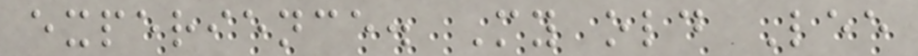experience. My old Lee
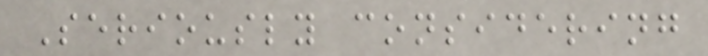Seriously considering
